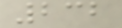232
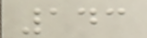143
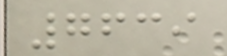7639
